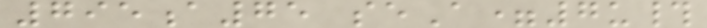795a75 seA=7u#
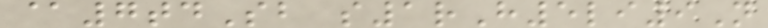@7tdSb s1rH5li9N
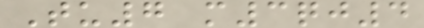Tu7 m3qj4
